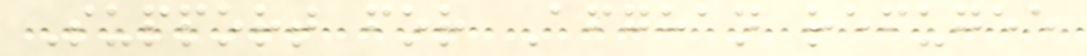Support for Afghan refugee
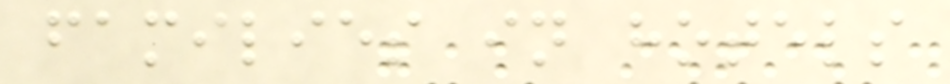families in hotels
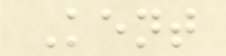Kent
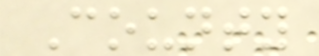County
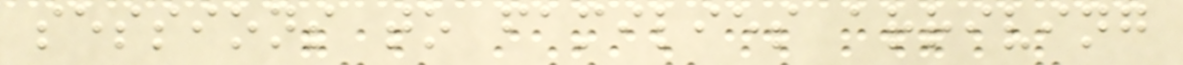sessions to families arriving
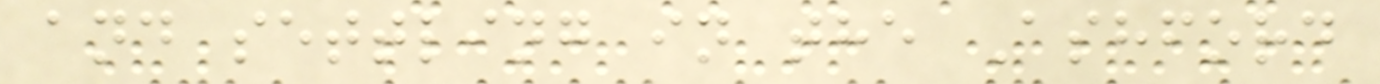and settling in the Ashford
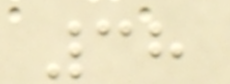38
